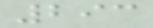293
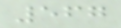567
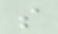s
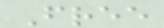Free
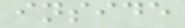inside
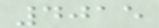4015
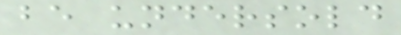be undersold
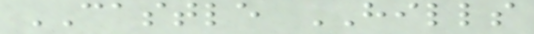CASTLE HILLS
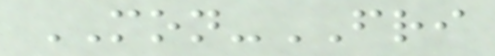MON-FRI
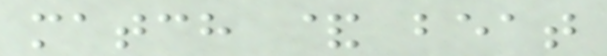match & beat
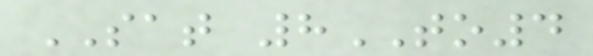SAT 8TO4
